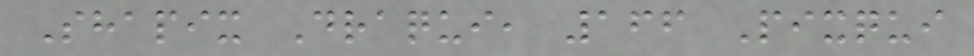Shapix Draqui, 166 Pixqui
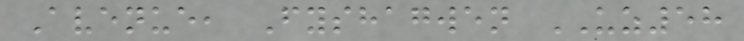Avenue, Fyshagwen UZ58
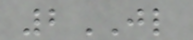2JL
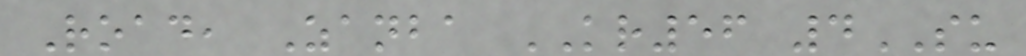Road, Zanba KR56 4SU
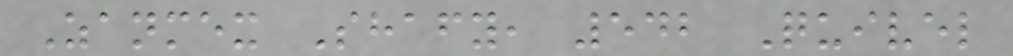Zanmex Shafy, 542 Quivel
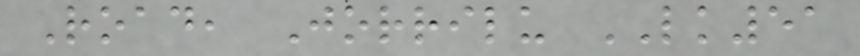Road, Jorrilu LK51
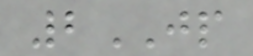2JP
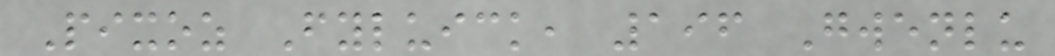Pixoz Fyluick, 196 Gwenlu
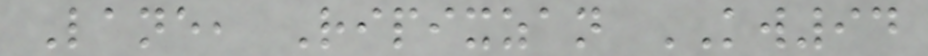Lane, Ripixzan KW94
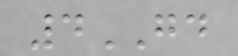4GD
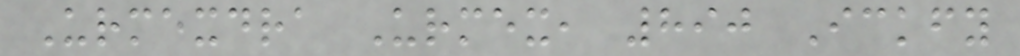Urmexdra Urmex, 890 Ickfy
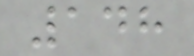148
